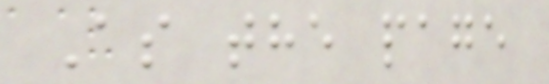As the page
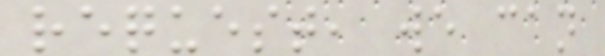request, we can
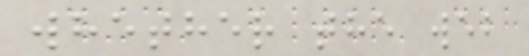whether the web
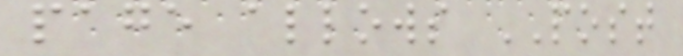page allows POST
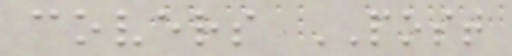covers POST
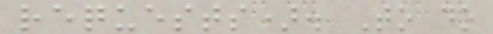requests). To do
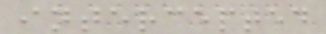intercepted
